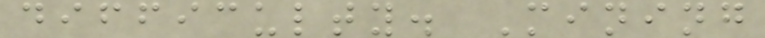difficulty. Mining
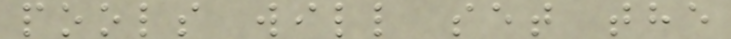pools will set the
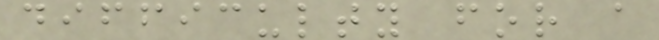difficulty for a
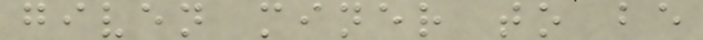given miner to be
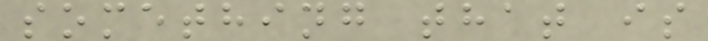something that is
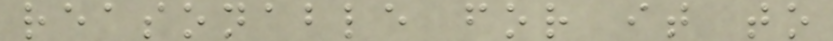reasonable for it to
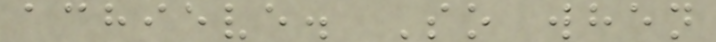achieve. So when
